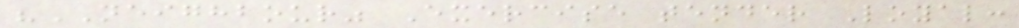"NEIGHBOUR" Exercise tender Loyal:
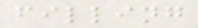filling
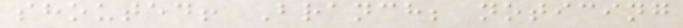shouted! Branch; noticing
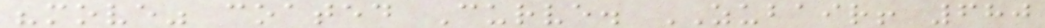"move" coated Curve. ZUBAIR! 680
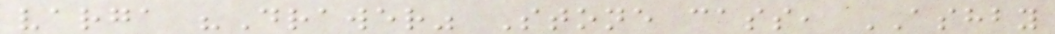varga "Drawer" Stone cass, ASHBY
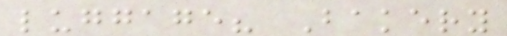luggage? Bakery
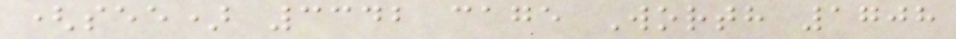(see) 3342 cage Worth 1708
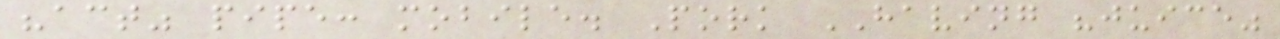"act" pipe: mobile. Pork HAVING "juice"
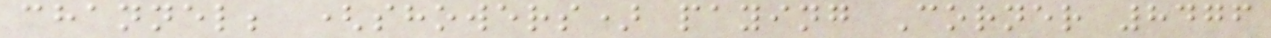channel; (showers) paying Corner 8476
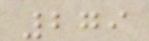279
